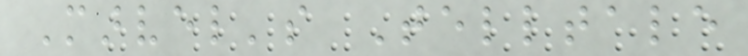Marvel's Telltale
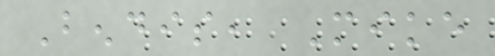Bendis, Mike
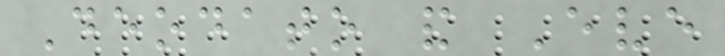Deodato and Eve
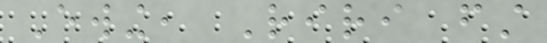Ewing, Riri first
